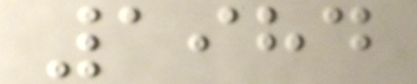1984
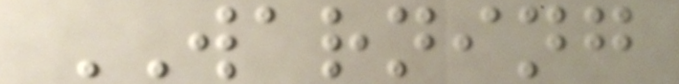WARNING
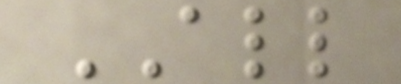ALL
